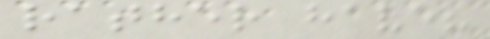rather have?
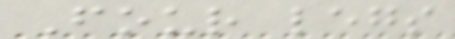Four legs
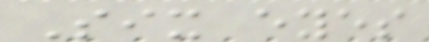Six eyes
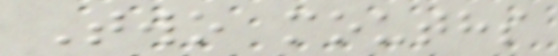Two mouths
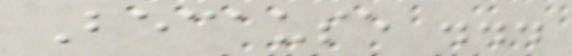Because ...
